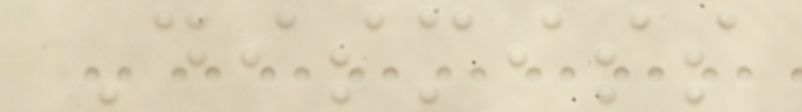Dismiss
